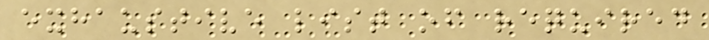exhaustive list of required
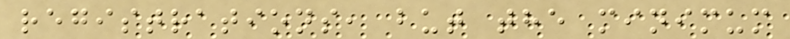registrations, but the minimum
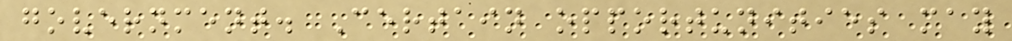government. Certain opportunities may
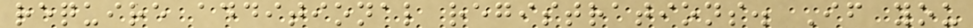require additional registrations. If you
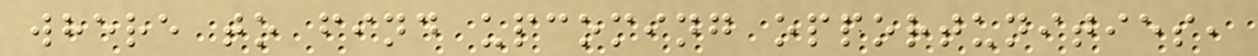where to find upcoming opportunities,
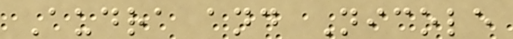Audra and Nicole
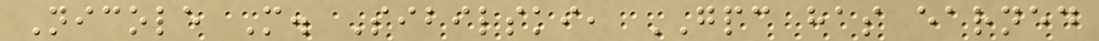Nicole M. Sibilski, GPC has earned
